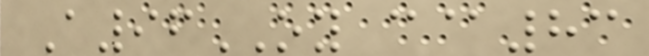A96OY c@83
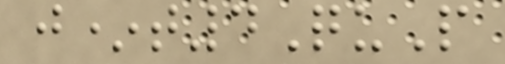j*t4QuP
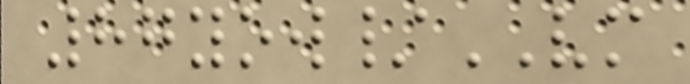87yow/VM
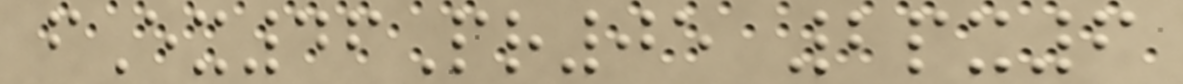fEx46Pr05 2px6
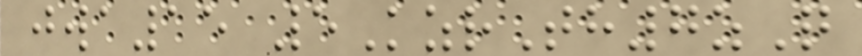jwa15 5KzrTh7zQ
